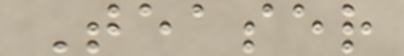Teaser
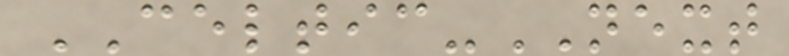CELTIC-NEXT
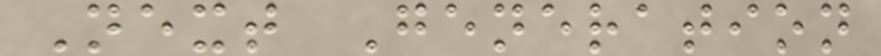Next Generation
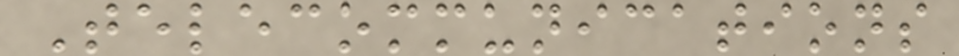Telecommunications
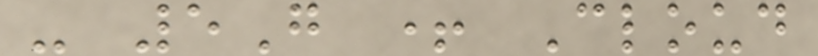- 5G + Cloud
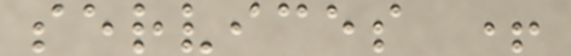services +
